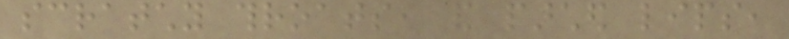scratchy throats, and parched lips,
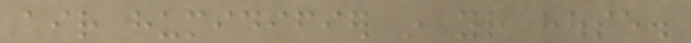air humidifier in your house.
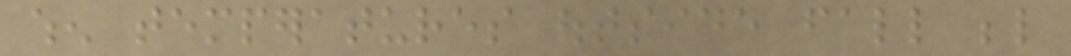when temperatures outside fall below
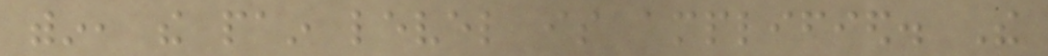within, the pain level is amplified. The
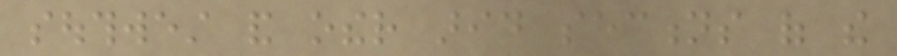southwest and other arid sections of the
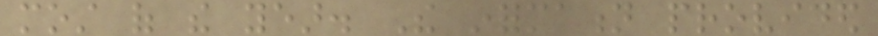most of the year. The information provided
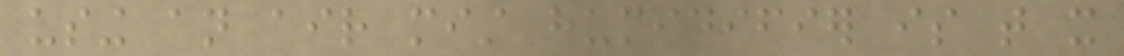using an air mist humidifier is that it
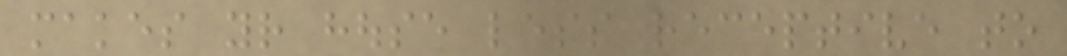makes your house less receptive to
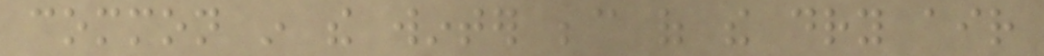common in the winter because of the dry air
